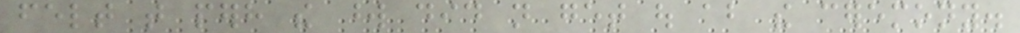felt that perhaps the word did not get out about the ceremony.
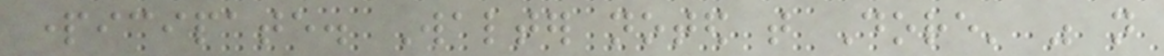participate. Walter noted that Dore' was not
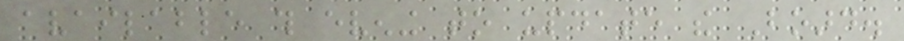available this evening to update the Board.
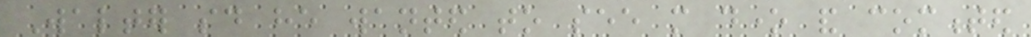Walter said he wanted to see more done and commented
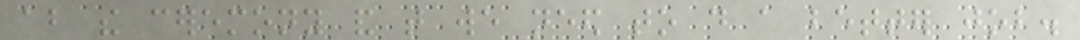about the ceremony and that we need to do a better job.
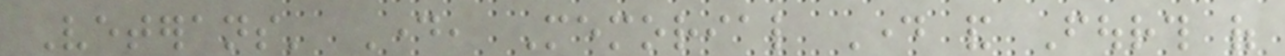Veterans' Day, Memorial Day and Fourth of
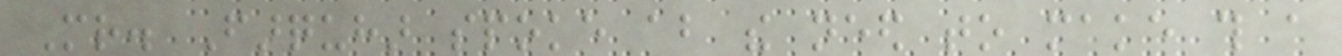Mr. Farquhar spoke about the need to make this a
